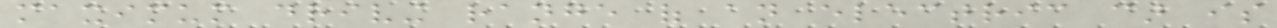maximum driving range of an electric car is
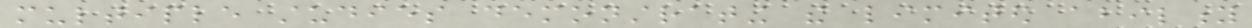multiple studies demonstrating the limited ability
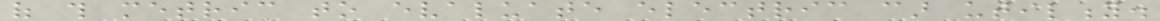of this metric to evaluate electric car utility.
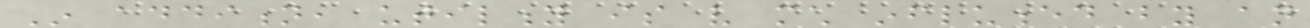In addition, utility is very much influenced by an
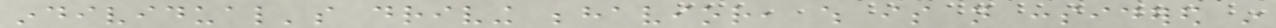individual's driving behavior, which is not considered in
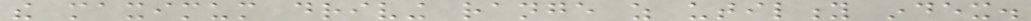the maximum driving range as utility index.
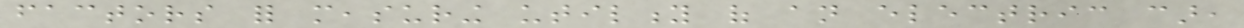factors for measuring utility of an electric car,
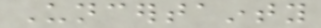Uncertainty
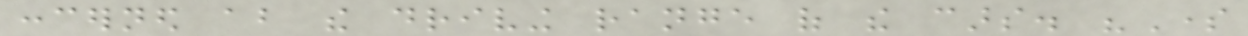concerned about the driving range of the cars. "Some
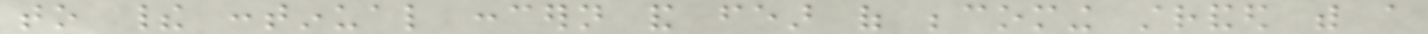to their continual concern and fear of becoming stranded with a
